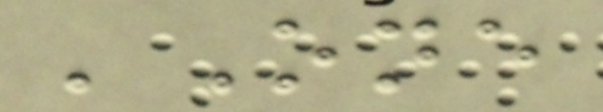'One
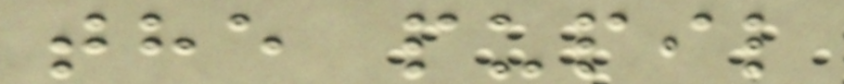the pupil
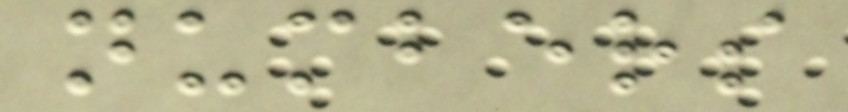numbers
